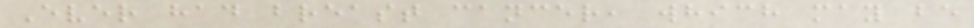Ever had breast cancer, which may be
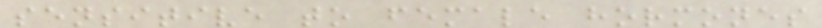sensitive to female hormones
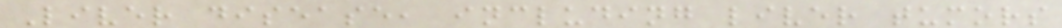Liver disease, including liver tumors
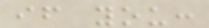if you:
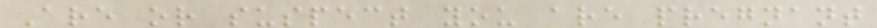Are or suspect you are pregnant
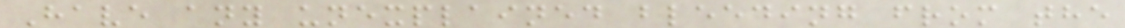Have any unexplained bleeding from the
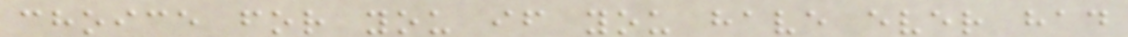choice for you if you have ever had
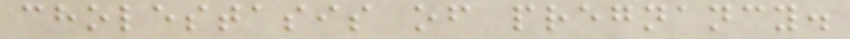cholestasis of pregnancy.
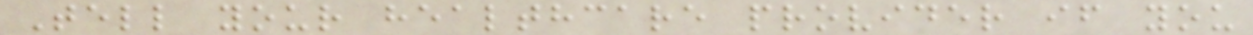Tell your healthcare provider if you
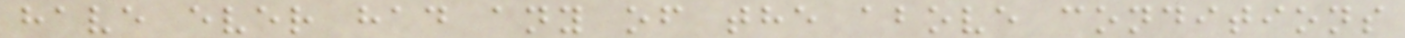have ever had any of the above conditions
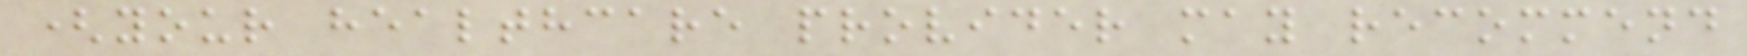(your healthcare provider may recommend
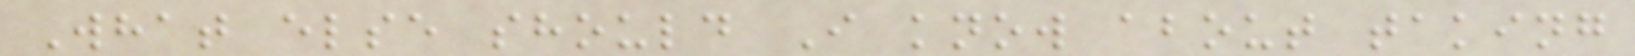What else should I know about taking
